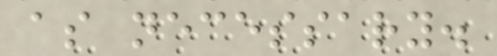as necessary.
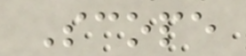Scope
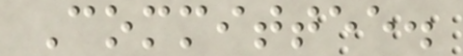Committee.
